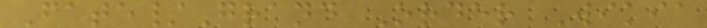Fate/Grand Order Wikia
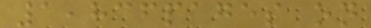1,836pages on
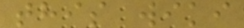this wiki
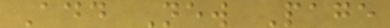Add New Page
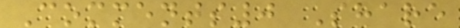Comments0 Share
